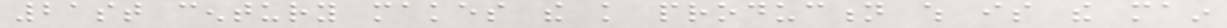21st century makes the knowledge production which is the main
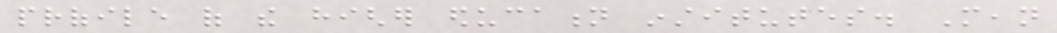profile of the higher education institutes. Mean
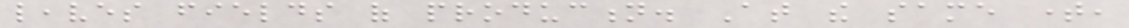leaves fields of production. At the same time,
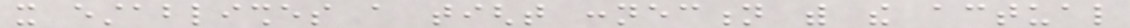it establishes a tight connection with the actual
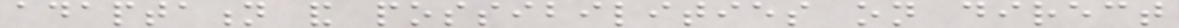adaptation and possibilities on direct
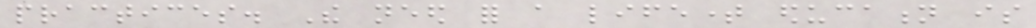practices. The need for a lifetime education is
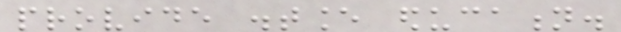provide distance education.
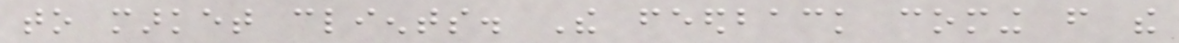to market clients. The feedback coming from the
